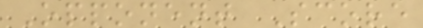Opponent Score
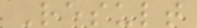Result
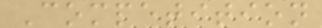Competition
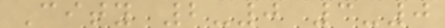City 2-0 3-0
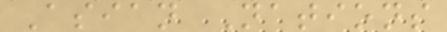Asian Nations
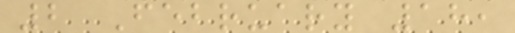2 February 18,
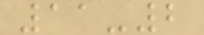11-2
